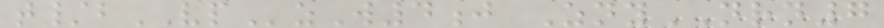t/bVPzW4j ZnyNRN7
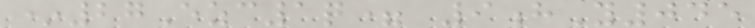*27Ezc1q= 9hY045
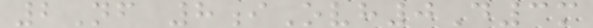2Nf 8iOvh0D3m
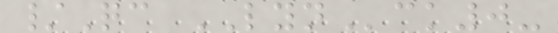/Qc LYNck0-
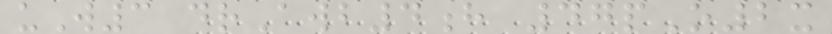uW3 drAwb4h 47pO2x
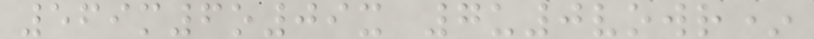569m6o09x 7u0vowr*
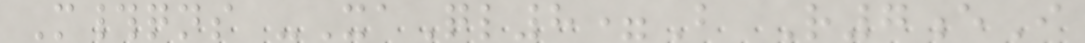M#qns -XaQl8=B R7eI
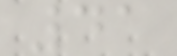41
